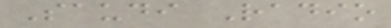Saudi Radio
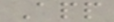App
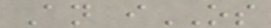An iOS
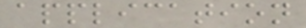application
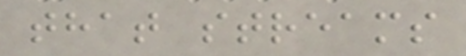that streams
